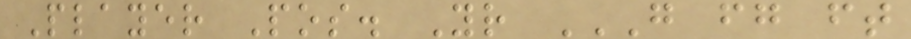Player Pos. Yr G FG FT
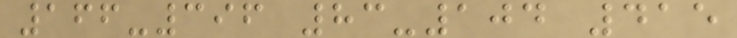166-396 83-104 415
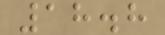18.8
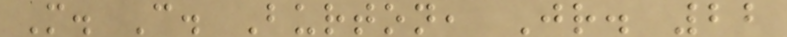M. C. Burton, Jr. 22
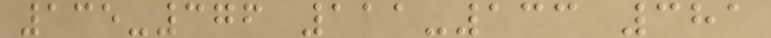135-376 111-133 381
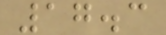17.3
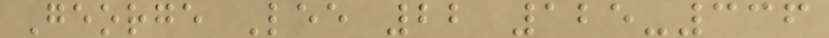George Lee 22 125-336
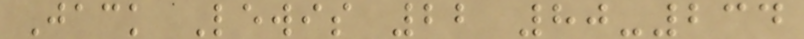Jack Lewis 22 80-234
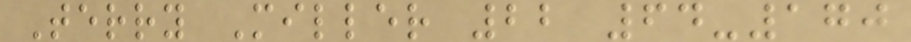Terry Miller 22 64-170
